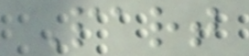Part
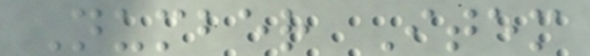Number Item
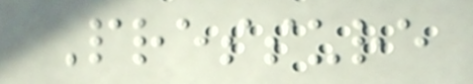Pressure
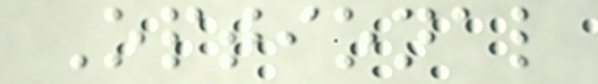Optional
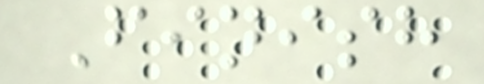Finish
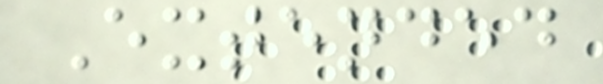Extended
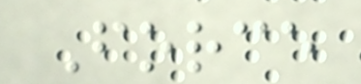Force
